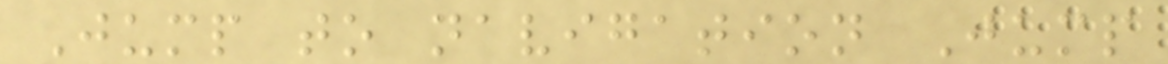Jump to navigation Jump
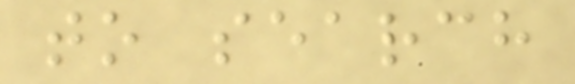to search
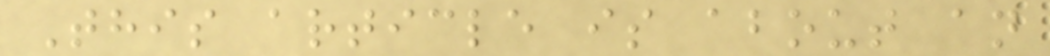This article is about an
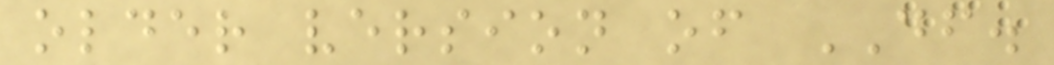older version of DF.
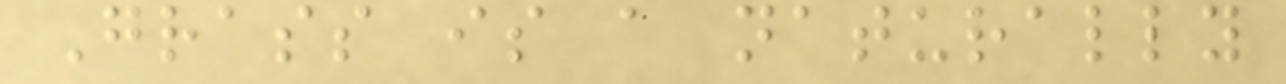Grass is a naturally
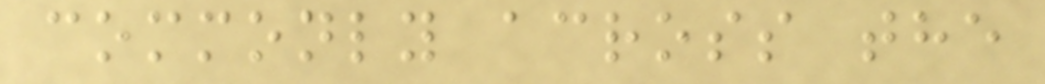commonly across the
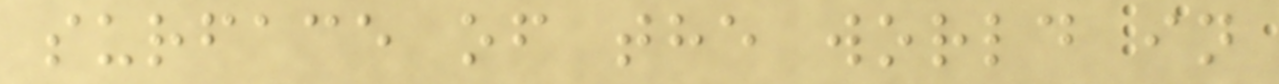surface of the world in
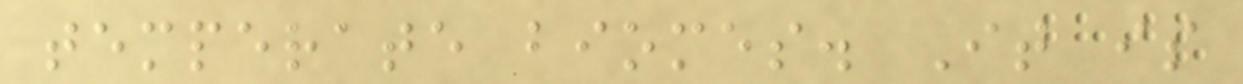temperate biomes. It is
